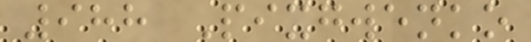988 Pixgwenko
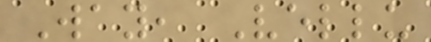Way, Vellu
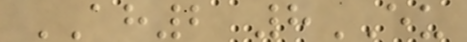AH2 8EU
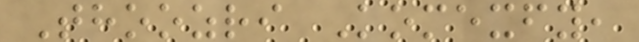Thoozri Komexfy,
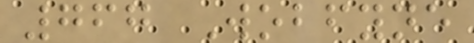767 Wobfyne
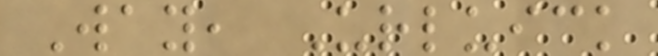Way, Urluick
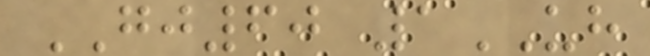GJ60 1UH
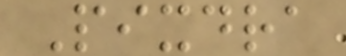Pixdra
